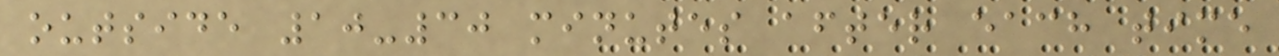outside 10-30 minutes after each time
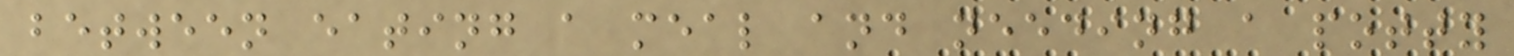between eating a meal and needing a potty
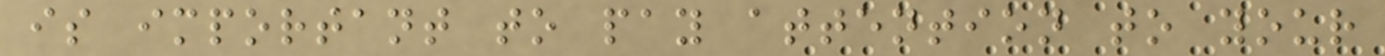is important to pay attention to your
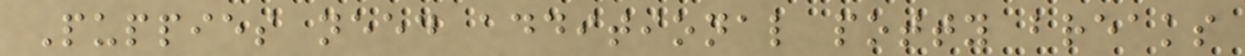Puppies need additional potty breaks
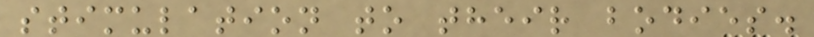stimulation to their bodies.
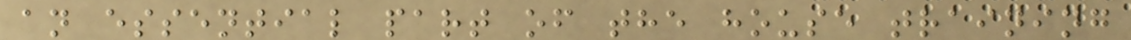an essential part of the house training
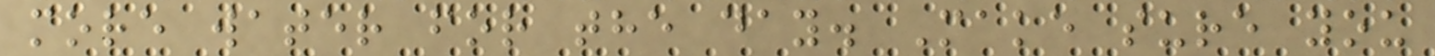more water for the day. Make sure you
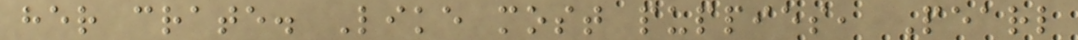her crate. Like most puppies, Pearl
